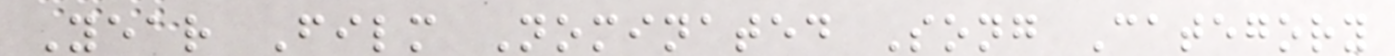Year Film Nominated Song Category
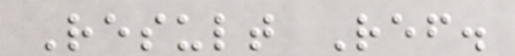Result Ref.
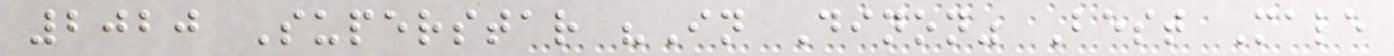2020 Superstar "In Dinon" Best Male
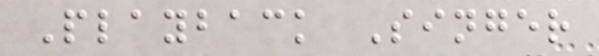Playback Singer
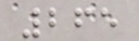265
